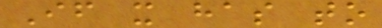If it has to
